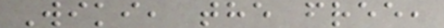Wiki, the free,
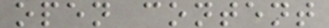open content
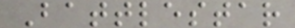Battlestar
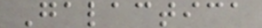Galactica
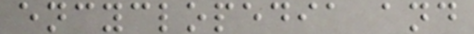encyclopedia and
